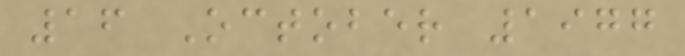16 October 1977
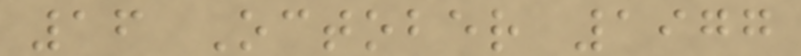16 October 1977
